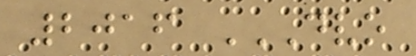2016 DVO
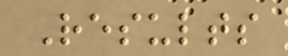Results
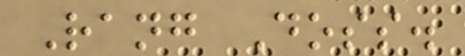Rang Doss.
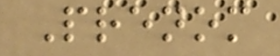Prenom
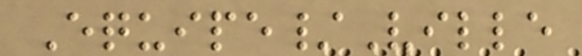Equipe/Ville
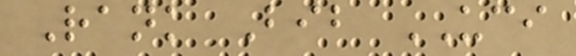Rank Bib UCI
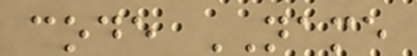code NAME
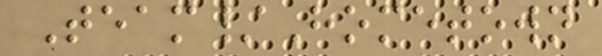Team/Hometown
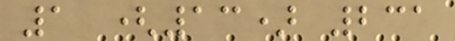1 (13) 231
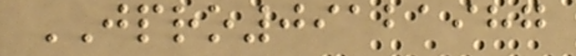JPRO09121987
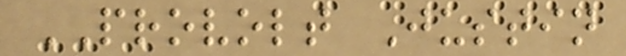PROVOLT Justin
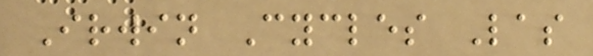Irwin Cycles Las
